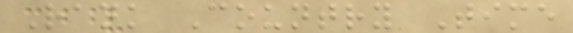Rank Country Time
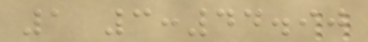1 3:44.90
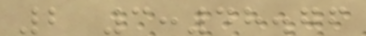2 3:48.76
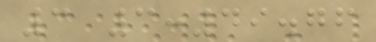3 3:49.76
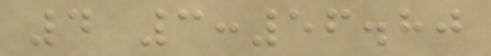4 3:56.80
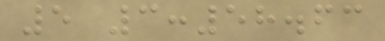5 3:58.63
